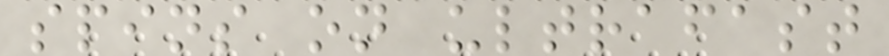spins on ultrafast
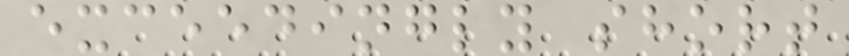exceedingly short
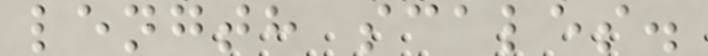length scales.
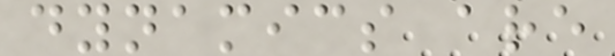dynamics are
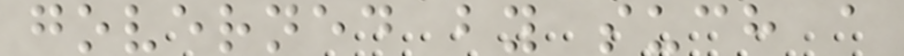governed by such a
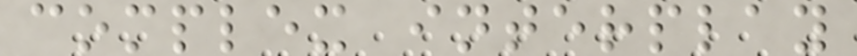complex interplay
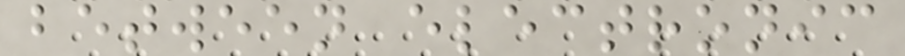between electronic
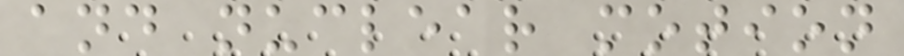and nuclear motion
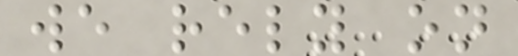we rely on
